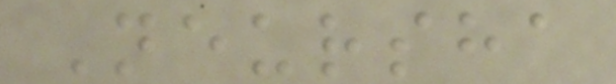Neursha
